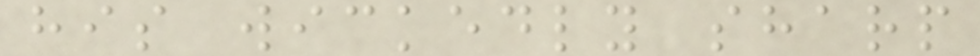his wickedly sharp
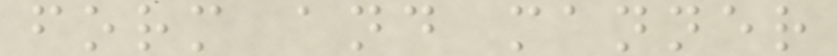form and manner
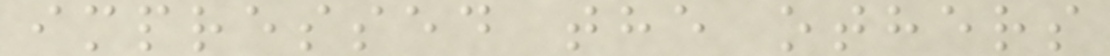impressed the others
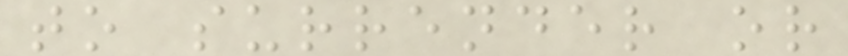to surrender or
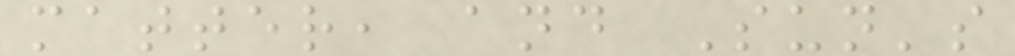matter, and Sun's
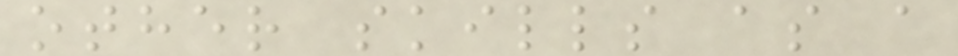other skills as a
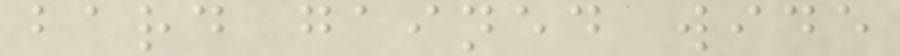bard gained wide
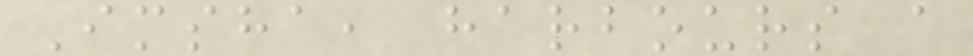Imsha, harbours a
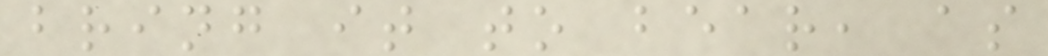bring it to bear, as
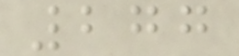277
